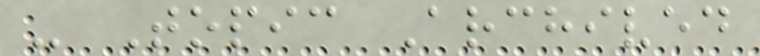- Topic Archived
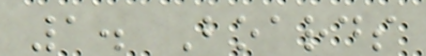1. Boards
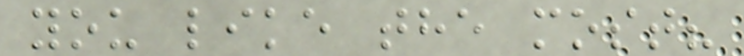you like the most?
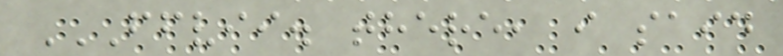FFVII. THERE, I SAID
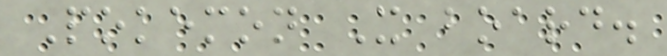Pokemon X board.
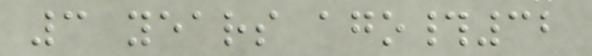3 years ago#32
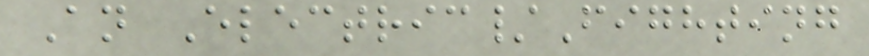An Electric/Fighting
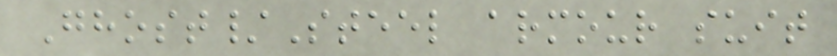Ghost/Steel armour suit
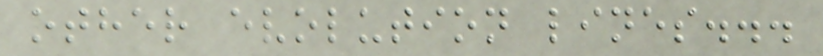other evolution lines...
